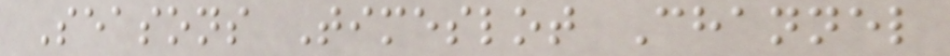Seasons Timeslot Channel
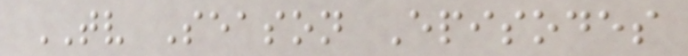TV Season Episodes
